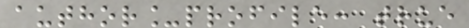author_profile: true
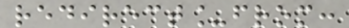redirect_from:
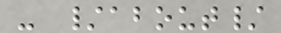- /about/
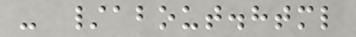- /about.html
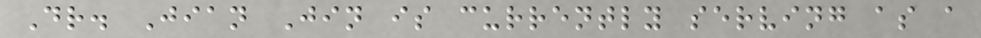Dr. Jian Jin is currently serving as a
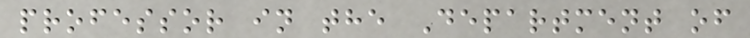professor in the Department of
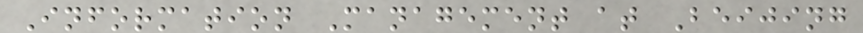Information Management at Beijing
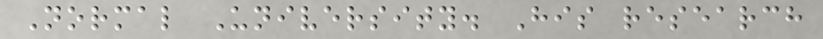Normal University. His research
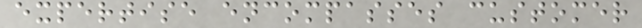expertise encompasses customer
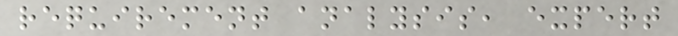requirement analysis, expert
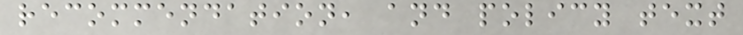recommendation, and policy text
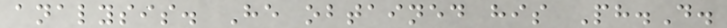analysis. He obtained his Ph.D.
